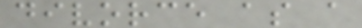divorce as a
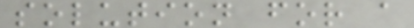solution for a
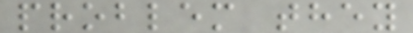problem they
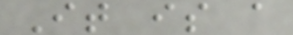It is a
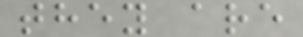they are
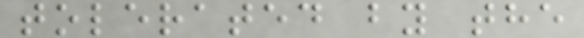tolerated by the
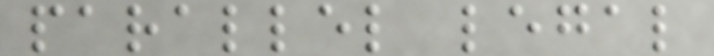parallel legal
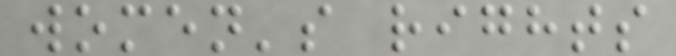women's rights
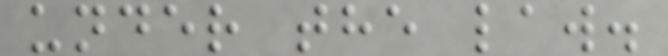under the law.
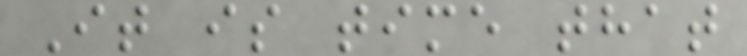It is time that
